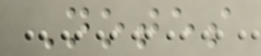Notes
